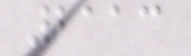2113
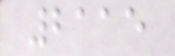2115
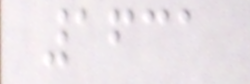1631
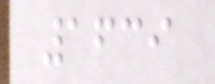1639
